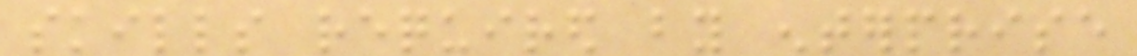skills required by enterprise
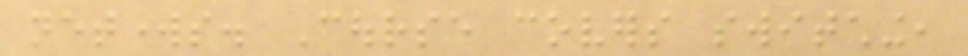networks. Course covers switching,
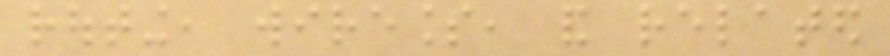routing, wireless, and related
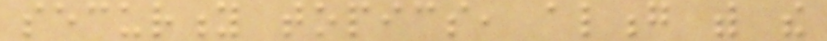security topics, along with the
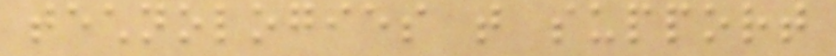technologies that support
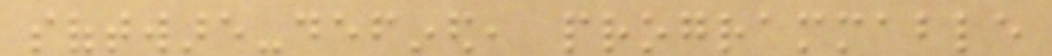software-defined, programmable
